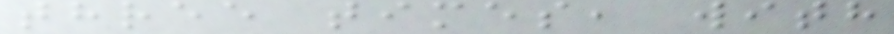three times, with
